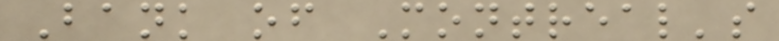Bank of Montreal's
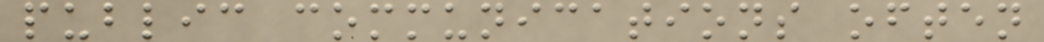public communications often
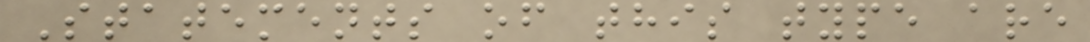Statements of this type are
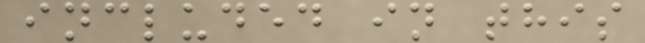included in this
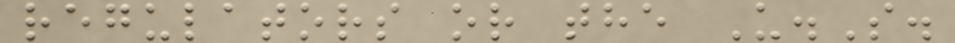regulators or the U.S.
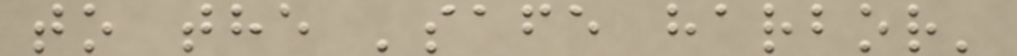to the 'safe harbor'
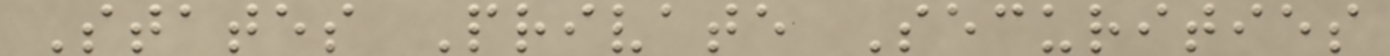States Private Securities
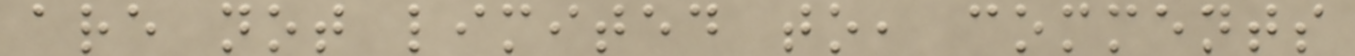are not limited to, comments
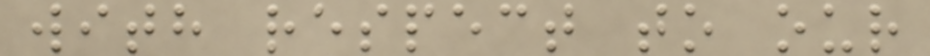with respect to our
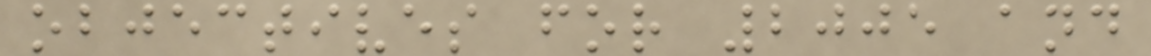objectives for 2005 and
